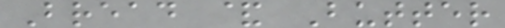Bread & Butter
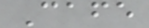Cafe
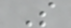S
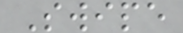Swipe
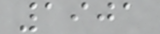1901
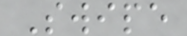Swipe
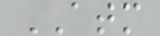ATM
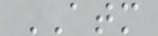ATM
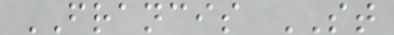FRANCIS ST
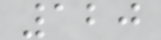120
